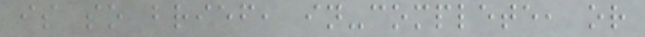is so brief, in-complete, or
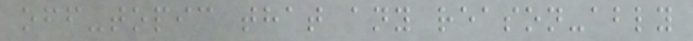off-topic that any reason-ably
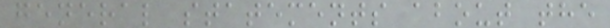general statements about the
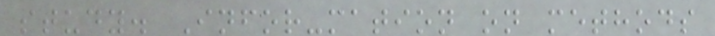study. Infor-mation on methods
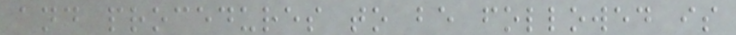and procedures to be followed is
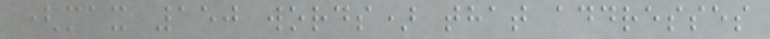(max 150 words) that addresses
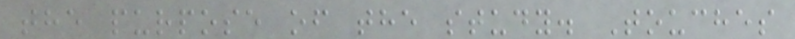the purpose of the study. Touches
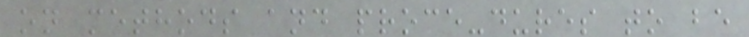on methods and proce-dures to be
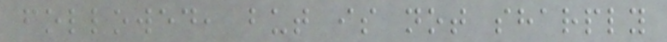followed, but is not sharply
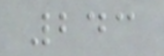243
